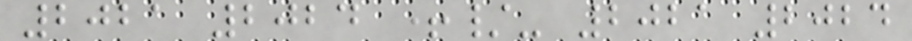2021 2024 +/- 2021 2024
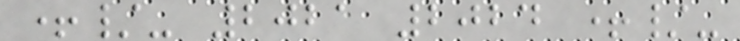+/- 2021 2024 +/-
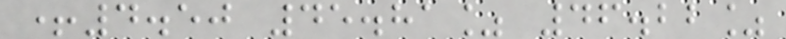+4.50 45.81% 46.22%
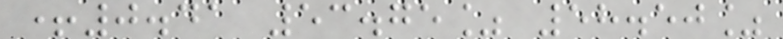+0.41 53.75% 58.50%
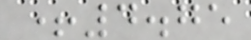+4.75
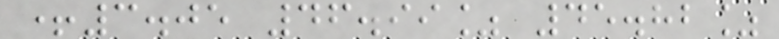+3.05 46.99% 45.82%
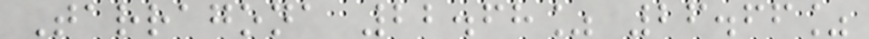Tarragona 22.68% 26.66%
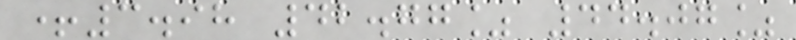+3.98 42.77% 44.07%
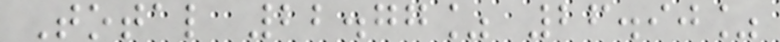Total 22.77% 26.90%
